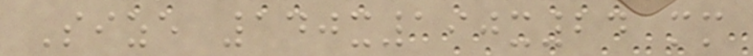Size 140x190x24 mm
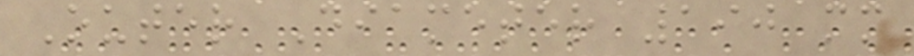Outer Diameter 190 mm
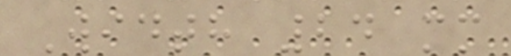Width 24 mm
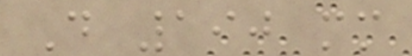D 190 mm
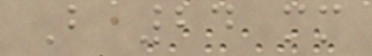B 24 mm
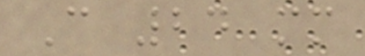C 24 mm
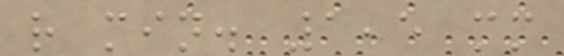r min. 1,5 mm
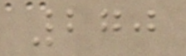270
